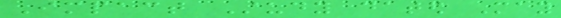Impact Study dated May
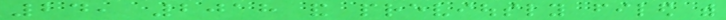24, 2018 and previously filed with
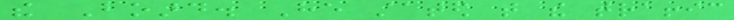the Board. He stated that the traffic
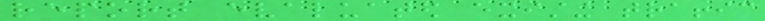report evaluated existing traffic
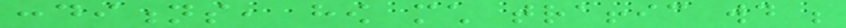conditions, how much traffic would be
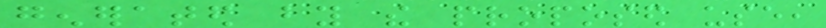generated by the proposed use,
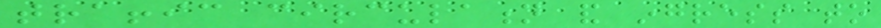traffic circulation and ingress to
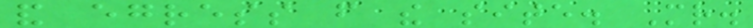and egress from the site. Mr.
